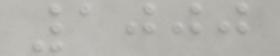1000
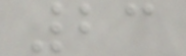23
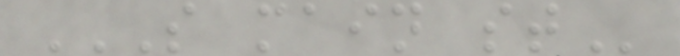S MAIN ST
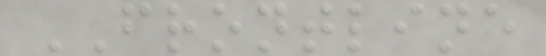FRONTLINE
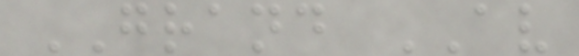GRAND AV
